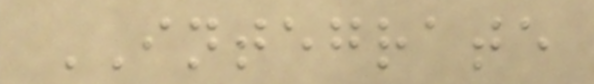INTEGRATE
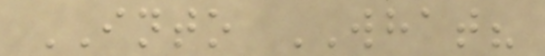INTO WHAT?
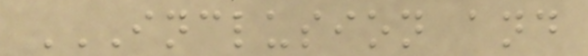INCLUSION AND
